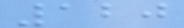120
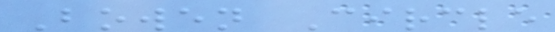Bowen Circle
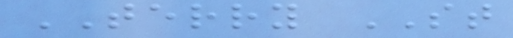TERRY ST
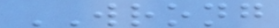WRONG
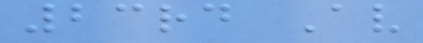23rd Av
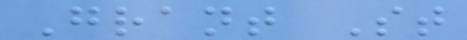Grant St
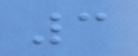3
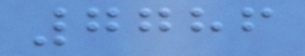7786
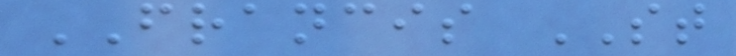FRANCIS ST
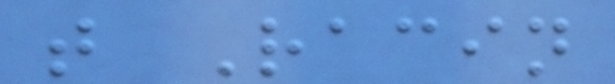t Racin
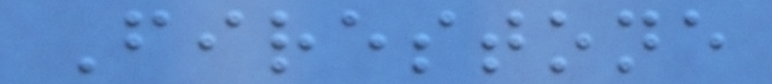Firestone
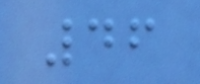46
